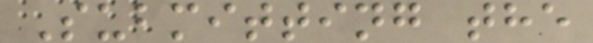Submitting the
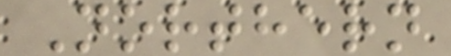Northern
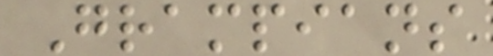Grampians
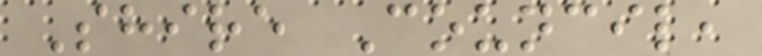Shire Council,
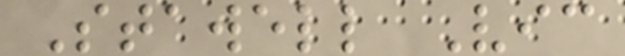Stawell Vic
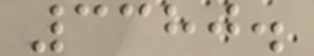3380.
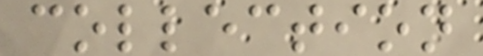collection
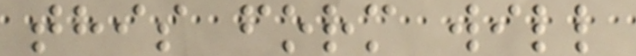this form will
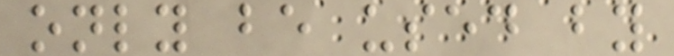only be used by
